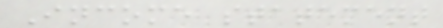Income statement
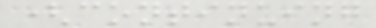(continuing
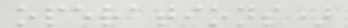operations)
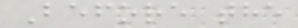Before the
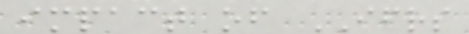impact of IFRS
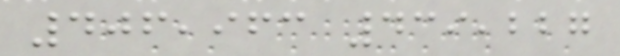406,963 439,227
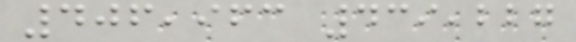406,963 439,227
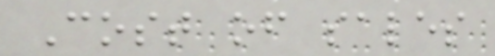Cost of sales
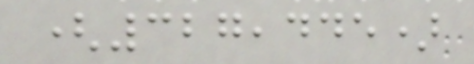(327,445)
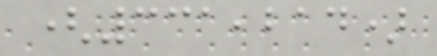(331,214)
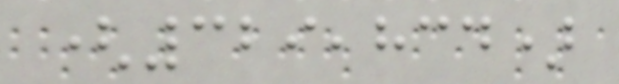(329,834)
